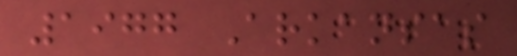1977 Arkansas
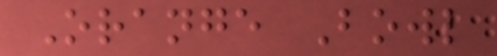Orange Bowl
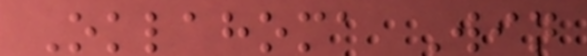Oklahoma Win
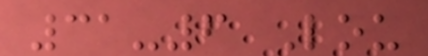31-6 Lou
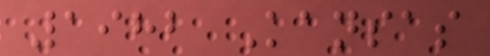1982 Kansas
